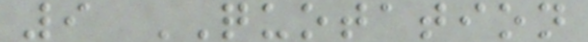9 QUOTATION
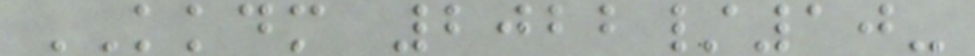KKDM 2022/10-
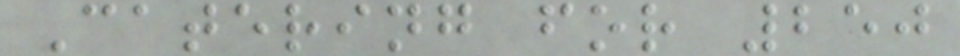Catering for 250
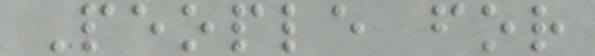People for
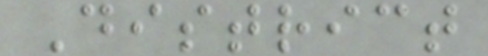District
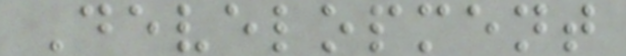Development
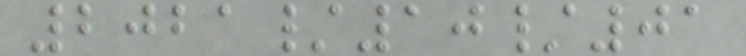2021/10/01
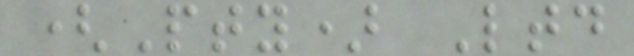(Pty) Ltd
